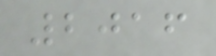2016
